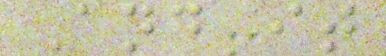And it
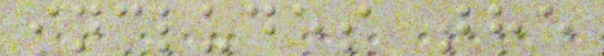includes the
